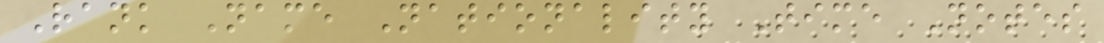Rank Name Nationality Time Notes
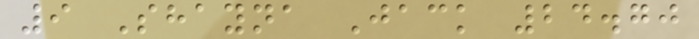9 Shayna Jack 24.70
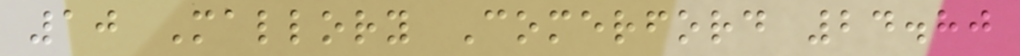10 Mallory Comerford 24.80
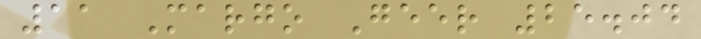11 Margo Geer 25.04
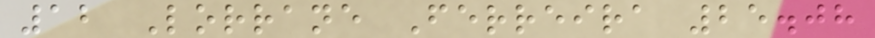12 Lorrane Ferreira 25.08
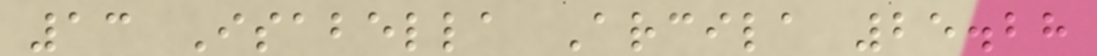13 Isabella Arcila 25.28
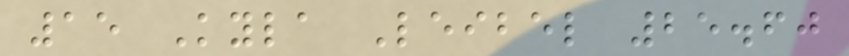15 Kyla Leibel 25.60
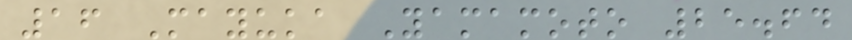16 Mayuka Yamamoto 25.64
